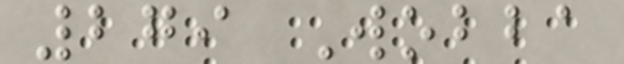279 Wobba
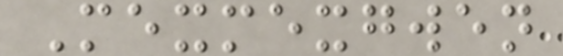Mexmexgwen
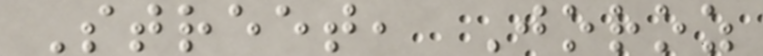Street, Joroz
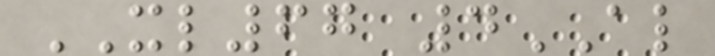XL67 4AL
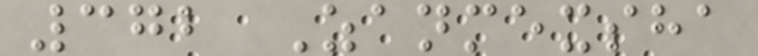372 Zanmexsha
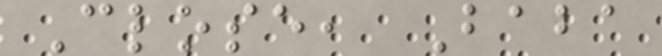Close, Baba
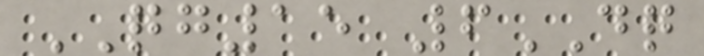QG15 6DQ
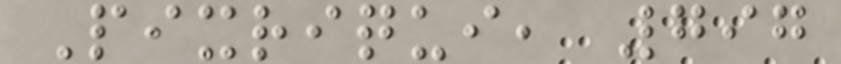Pixriqui, 797
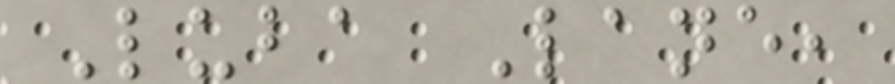Luba Lane,
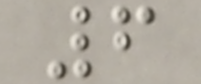6
